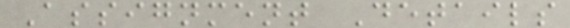Assignment Details
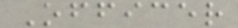Officer
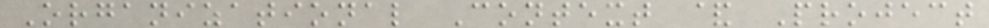Organizational Context & Project
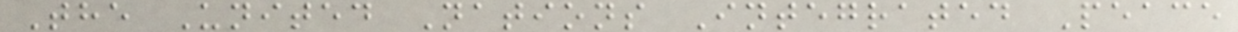The United Nations Integrated Peace
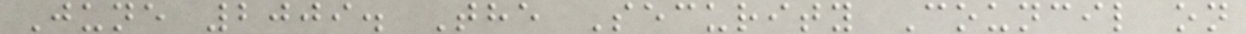June 2009. The Security Council on
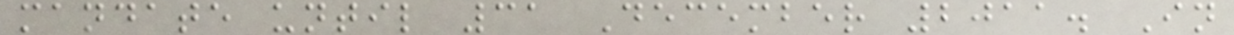mandate until 31 December 2011. In
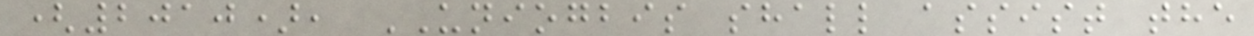(2010), UNIOGBIS shall assist the
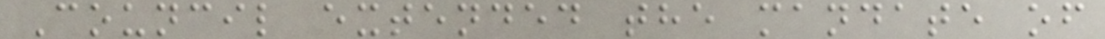Council extended the mandate of
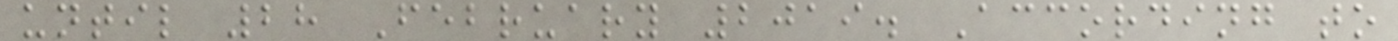until 28 February 2019. According to
